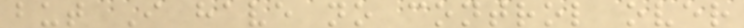but I have no control over
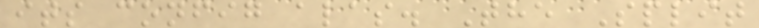its config alas. The Split
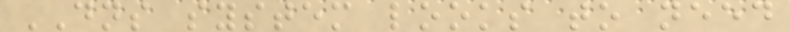DNS system looks to need
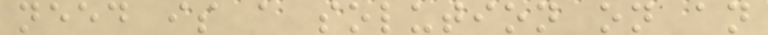need is a solution on an
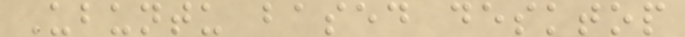Ubuntu based desktop
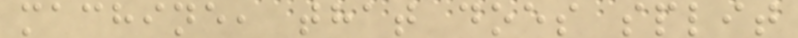machine, that does split
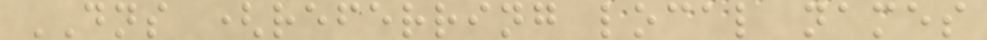DNS (referring local names
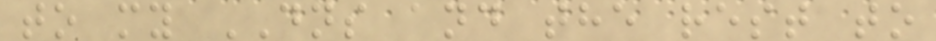to my DNS and the rest to
